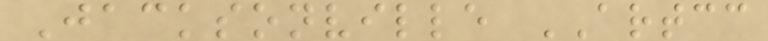Jacksonville ARTCC
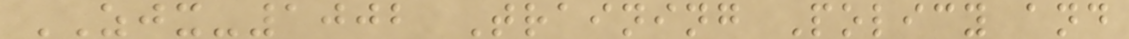ZJX-1002 Training Policy and
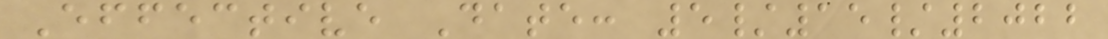Effective Date: 5/15/2022
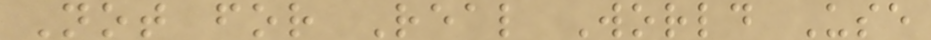Not for Real World Use
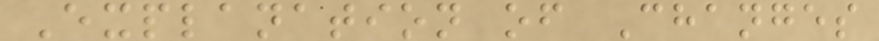Explanation of Changes
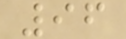96
